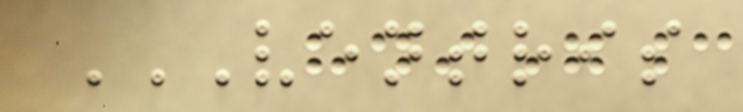VENTRIS
